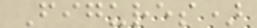Figures)
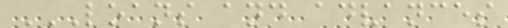LOANS AND ADVANCES
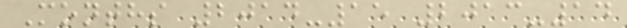Months 2014-15 2013-14
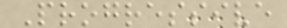Progressive
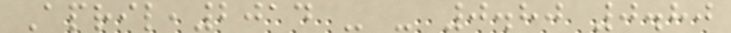April,2014 - - 0.80 0.80
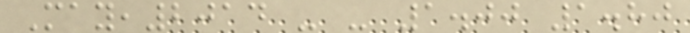May,2014 - - 1.00 1.80
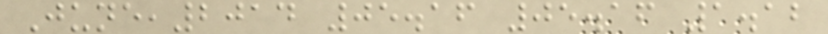June,2014 05.16 05.16 1.12
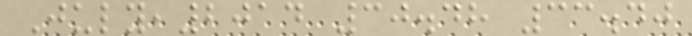July,2014 30.48 33.40
